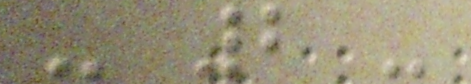- 2 -
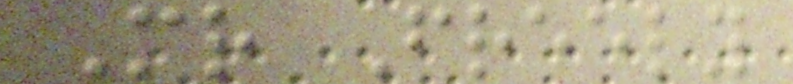Mr Freely
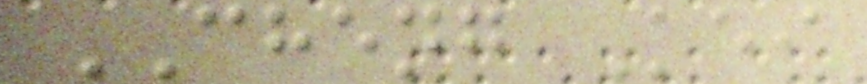CHENG Kei
